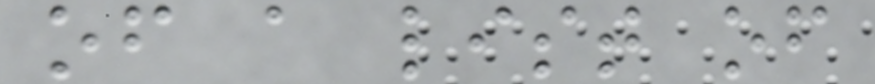of a list of
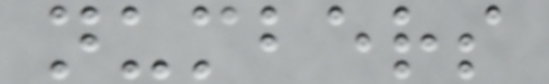numbers
